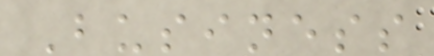Business
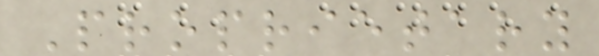Proprietary
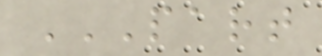PART
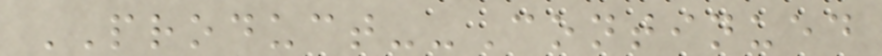PRODUCT--Continued
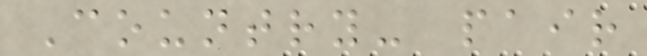Country- pair
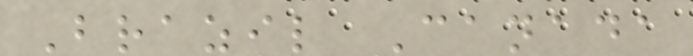Brazil Canada
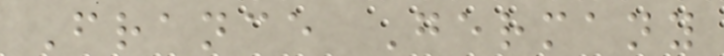France Germany
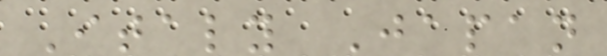Italy Japan
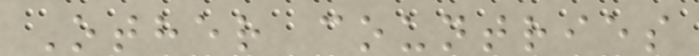Other countries
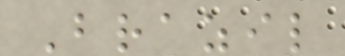Brazil
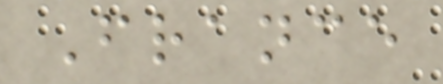France
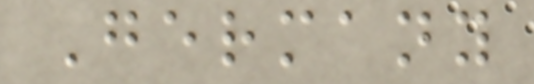Germany
